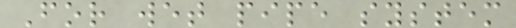For wet pipe system
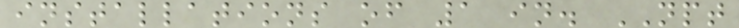installations of 1 in. NPT
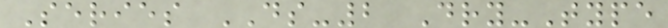Series DS-2 Dry-Type
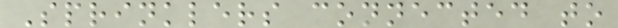Sprinklers connected to
